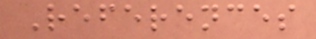References
